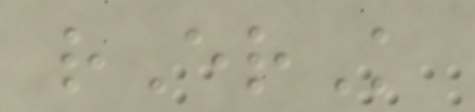rErK
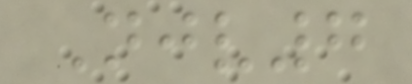Njv7
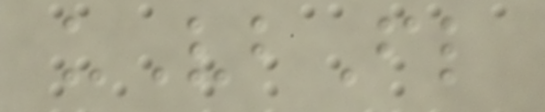uVbFl
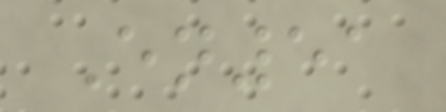En51
